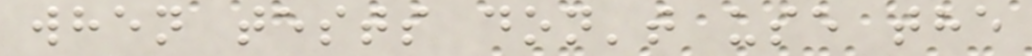when tests don't use the
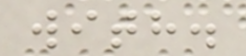with.
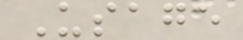Usage
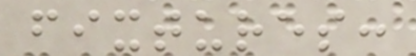fixtures:
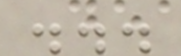...
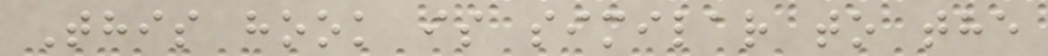This hook is similar to the
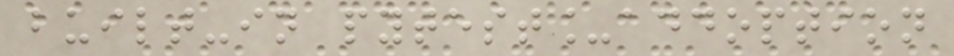built-in pytest_addoption
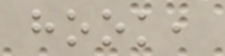hook,
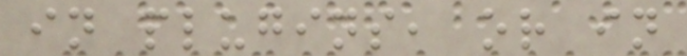in plugins, or in
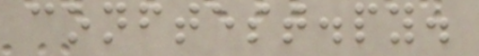conftest.py.
